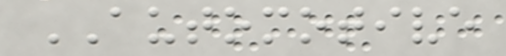AUTOMOTIVE
